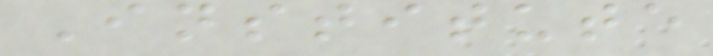Institute
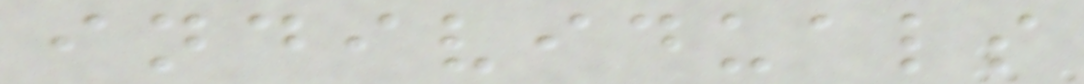individuals
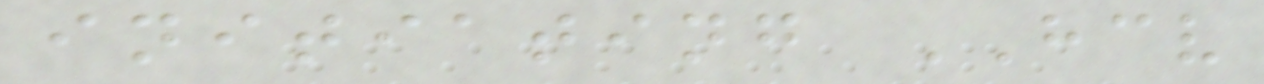initiating HCV
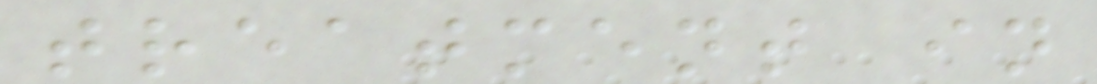treatment in
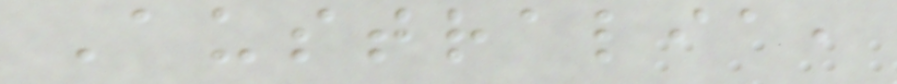Australia,
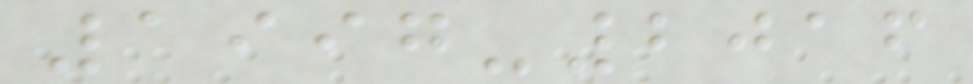1997-2016
